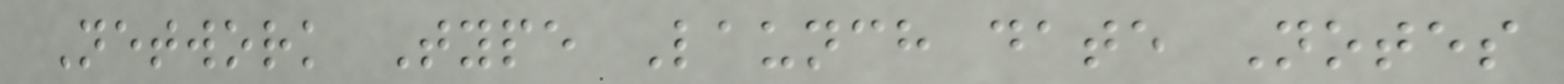Network Type Launch date Notes
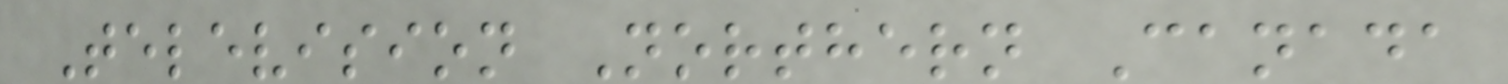Television Northern Canada
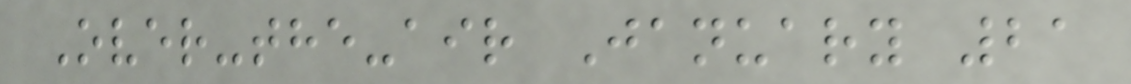Over-the-air January 21
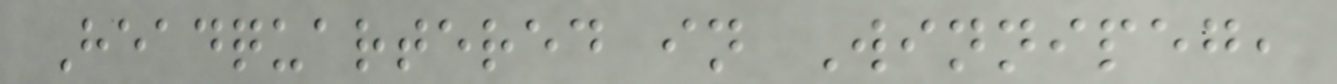Headquartered in Winnipeg,
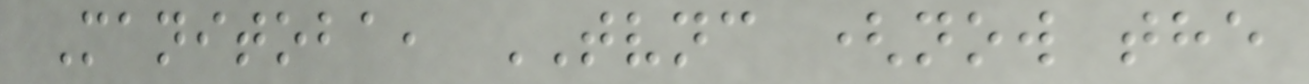Manitoba, TVNC (now the
